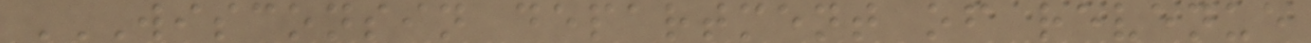WISCONSIN DEPARTMENT OF REVENUE
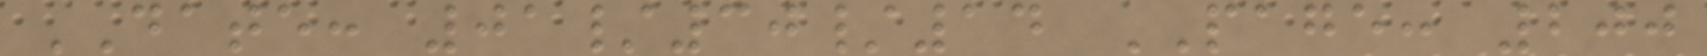DATE: 01/30/14 PAGE: 200
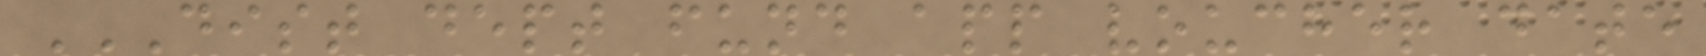DIST DEPT FUND APP VOUCHER DATE
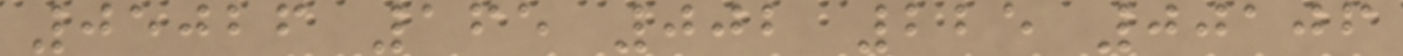05026 165 002 225 00106
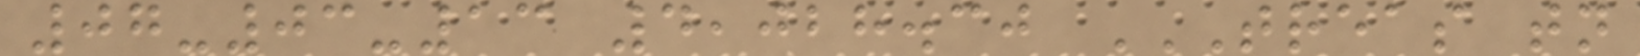07-03-13 4,028.30 TREAS TN
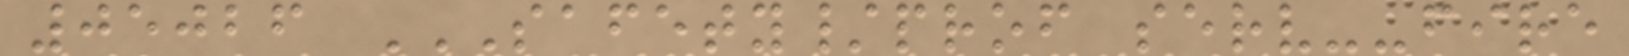05026 SAFETY/PROF SERV--FIRE
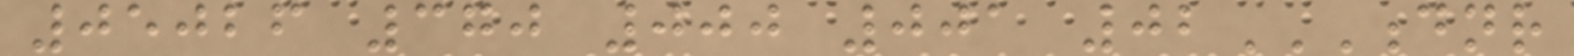05026 370 000 001 02DNR
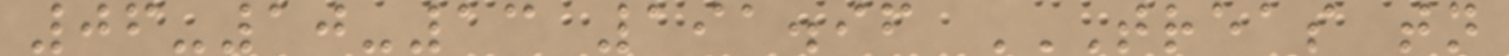06-10-13 191.96 TREAS TN
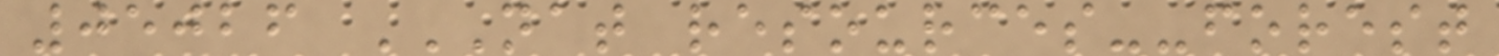05026 NAT RESOURCES--FOREST
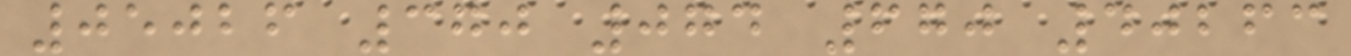05026 370 074 670 40263
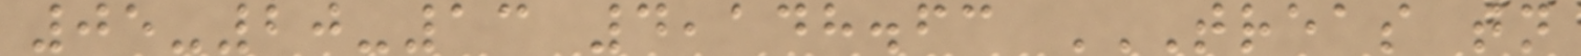05-20-13 4,148.63 TREAS TN
